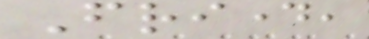Friday,
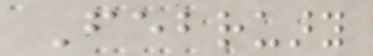February
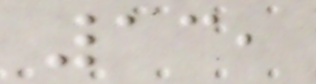13,
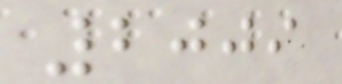2009
